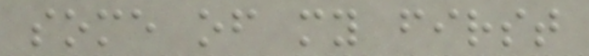some of my first
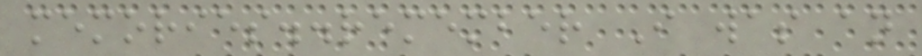memories..remember I was an
